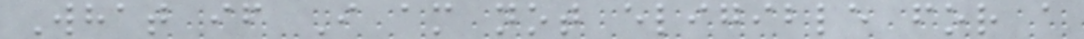What if I am not eligible for a
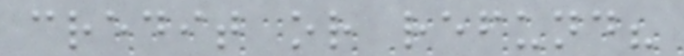credit or refund?
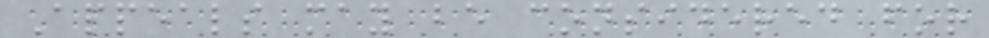Appeals may be considered for
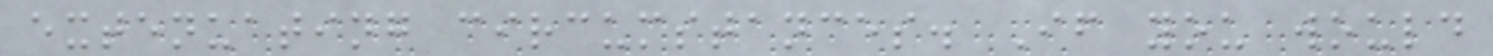extenuating circumstances. If you would
